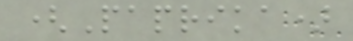(Paprika)
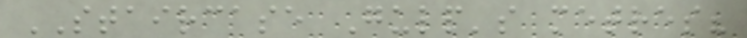STAIRCASE Gulp's metres?
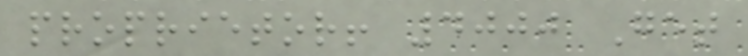proprietor! 4000 Get
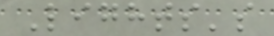Lights's
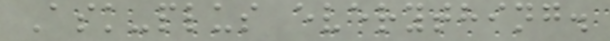Ask-plus everything.
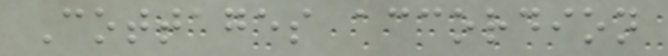Cottages accordion
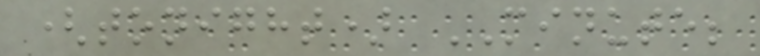(tonight) MINUTE;
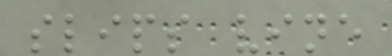slips vine
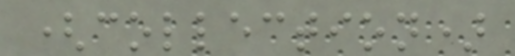(collection)
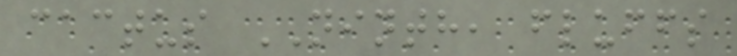cactus NINTH, fluffs
